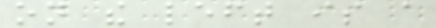on the left is a
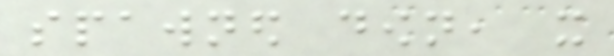spawned down, it
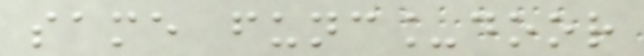same func_door
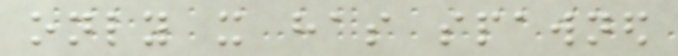only it has spawned
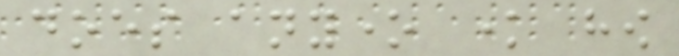does anyone know how
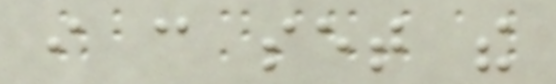i can set the
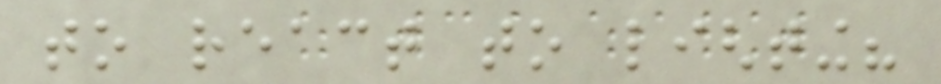to react to lighting?
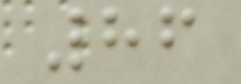86
